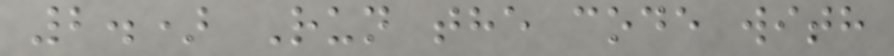2.) Run the code with
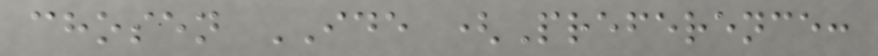chosen IDE (Preference:
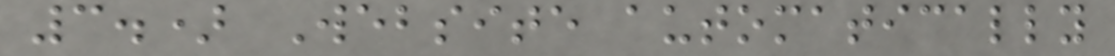3.) Website automatically
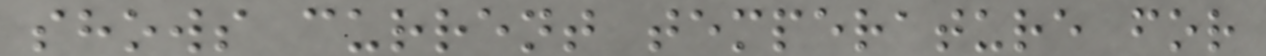shows current temperature for
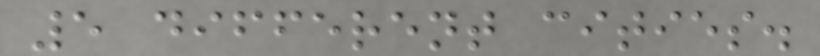5 different cities.
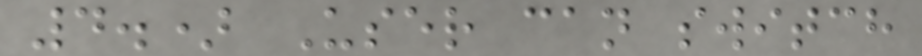4.) User can switch
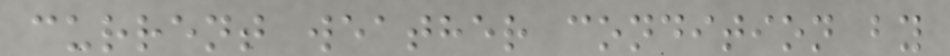current weather condition by
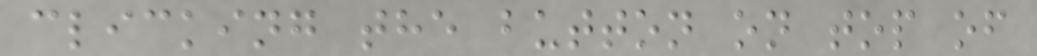clicking the button on top of
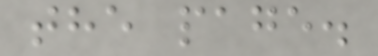the page.
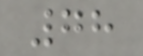78
